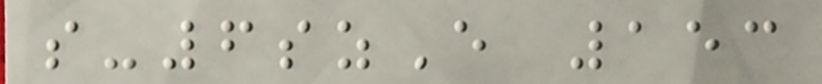s-6szE 153
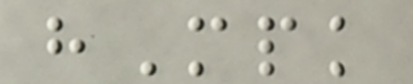hMpk
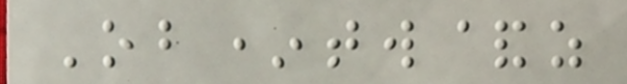Ob*tw&z
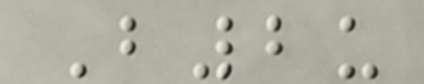B2u
